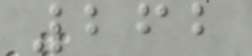262
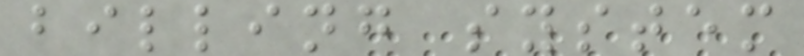billing system
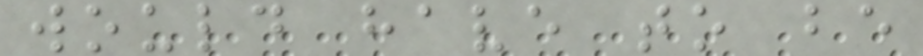would have to be
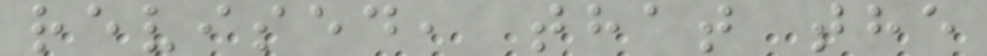revised, that the
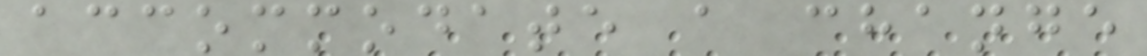accommodate a change
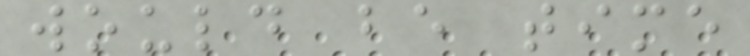would be time
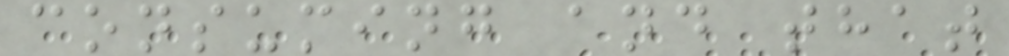consuming and that
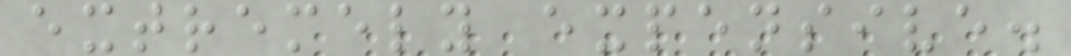extremely expensive.
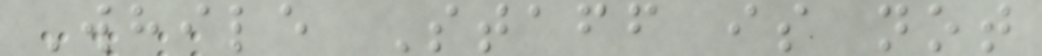While Staff is not
